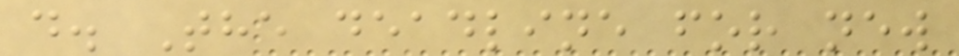d. The deadline for new
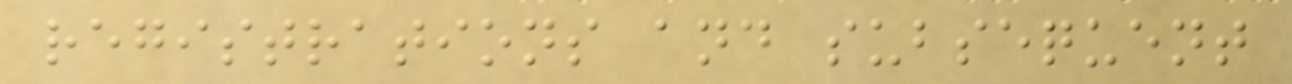registrations and subsequent
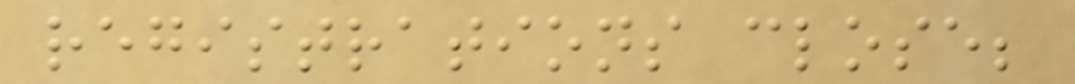registrations close;
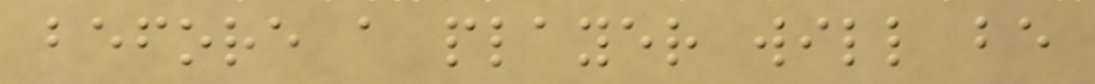before a player will be
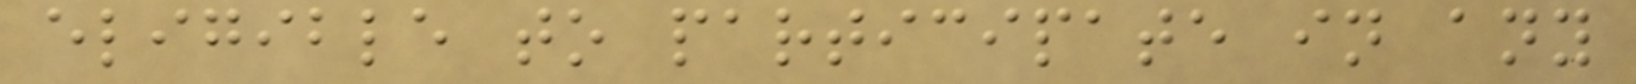eligible to participate in any
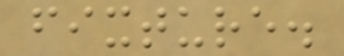fixture.
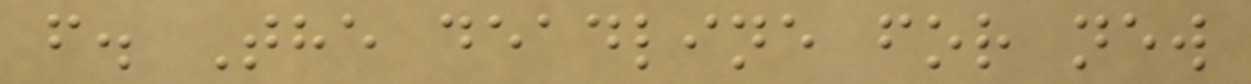f. The deadline for new
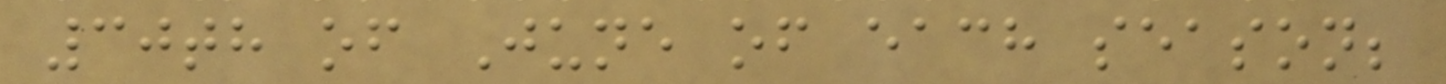30th of June of each season;
